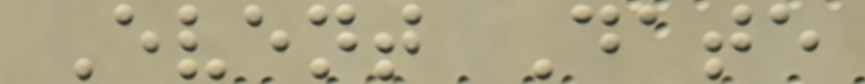Event Date
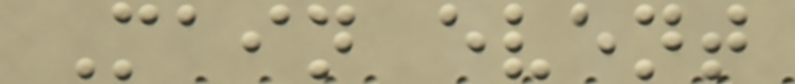Main event
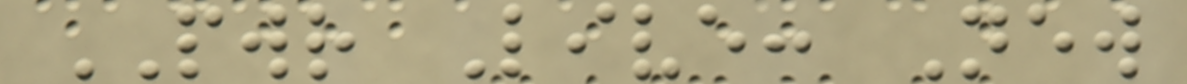PWR Live: New
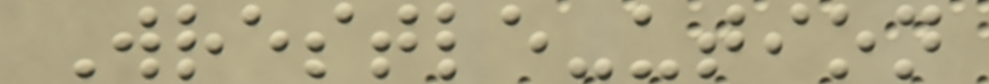Wrestle-ution
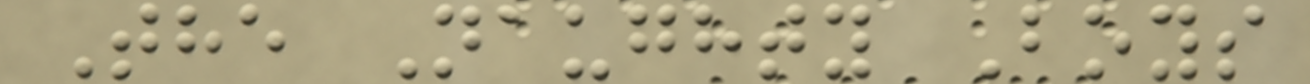The Naughty Boys
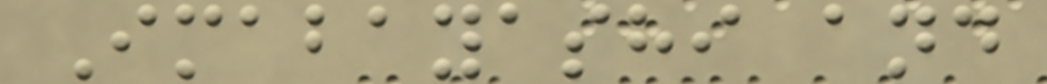Imabayashi and
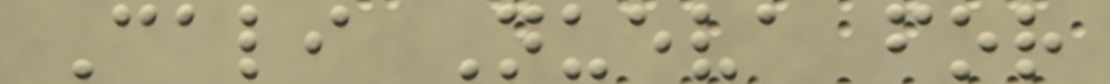Cali Nueva for
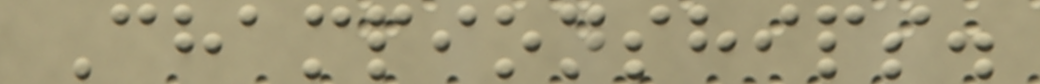Championships.
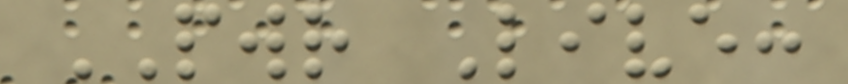PWR Live:
